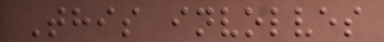This involves
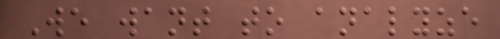We want to analyze
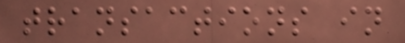transactions in
